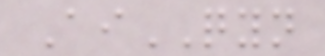AiQYN
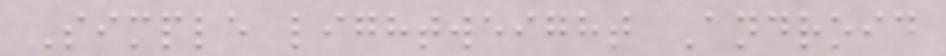Simple lightweight Android
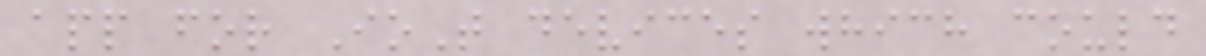app for IoT devices which could
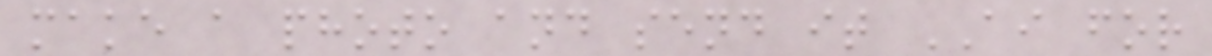make a photo and send it AI for
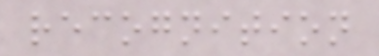recognition
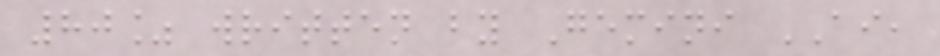80% written by Gemini AI,
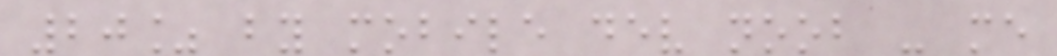20% by mobile dev noob - me
